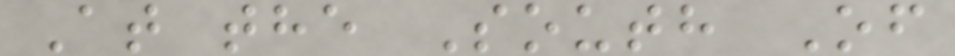At the South Of
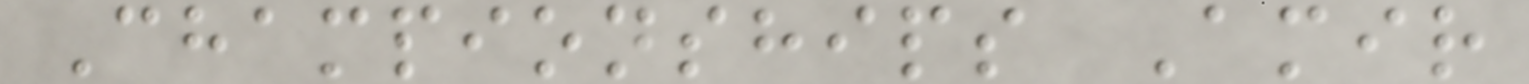Championships Amir
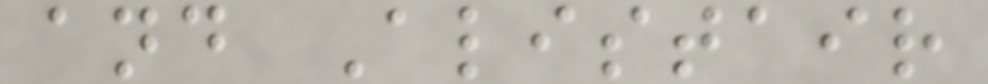and Alistair
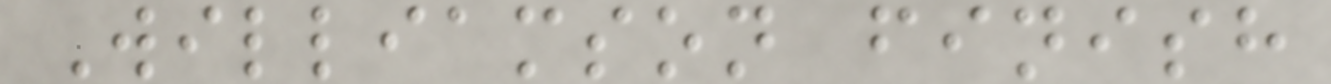Williamson finish
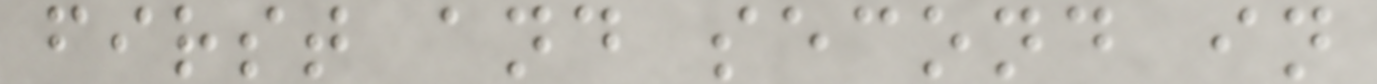first and second in
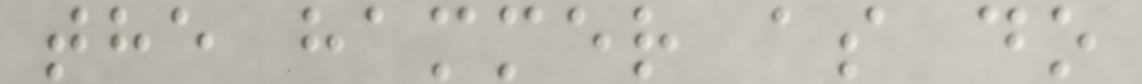the hammer as do
